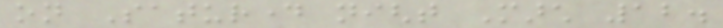on Saturday night March 12.
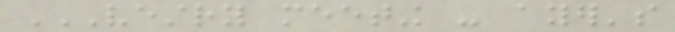VESTRY MEETING - AYER'S
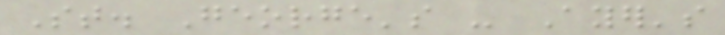St. George's - Ayer's
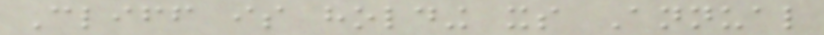Cliff is holding its Annual
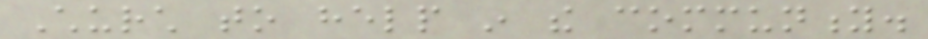Church to help in the community.
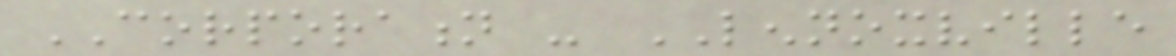CORPORATION - LENNOXVILLE
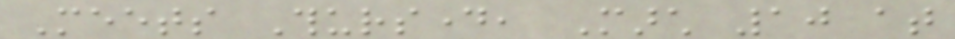Meets Thursday, March 10 at
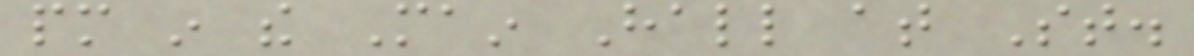pm in the Main Hall at St.
